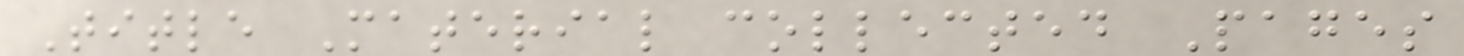Title Material collected Pages
